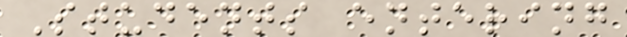Students entering
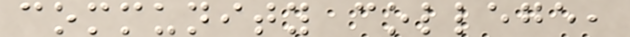community college,
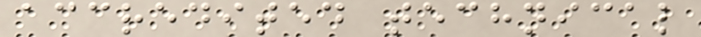accredited technical
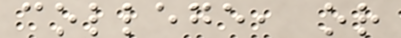college, or
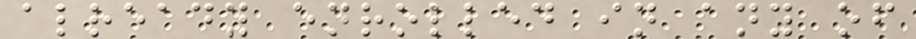already enrolled in any of
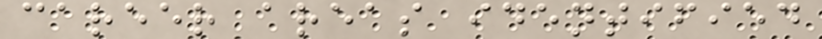career areas identified
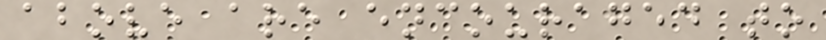above are encouraged to
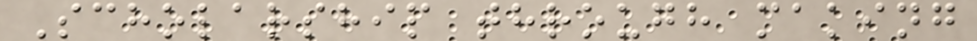Scholarship through making
